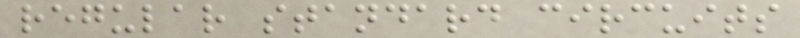regular standard circuits
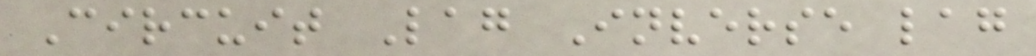Circuit Lag Inverse lag
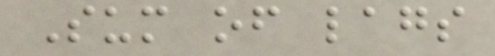Sum of lags
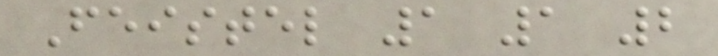Feistel 1 1 2
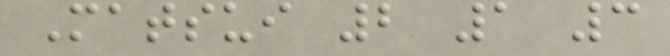Matsui 2 1 3
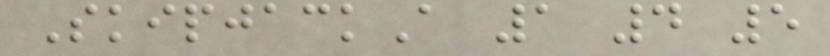SkipjackA 1 4 5
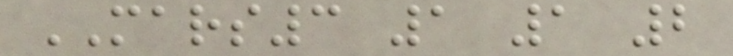MARS3 1 1 2
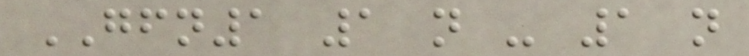GFN1 1 n - 1 n
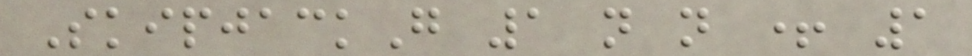SkipjackG 1 n n + 1
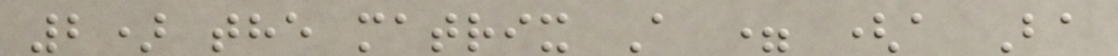2) the matrix A = (a Ba
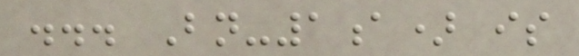... Bn-1a) is
